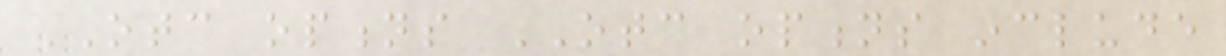OTC options OTC options include
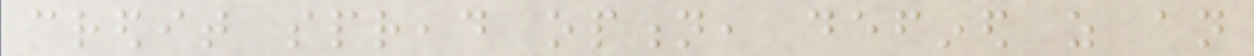credit spread option, defined as an
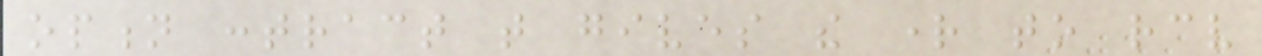option contract that gives the right to receive
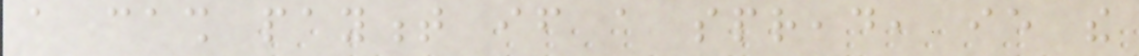a cash payment if a spread, ie the
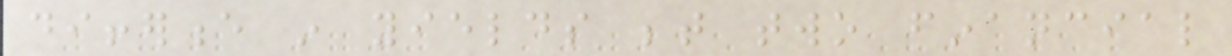difference in yields between two financial
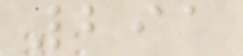291
